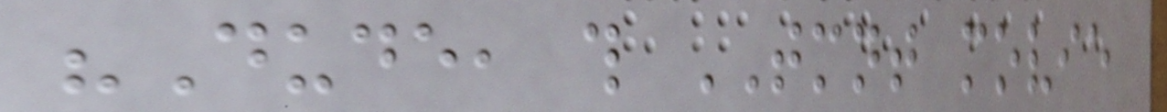"Dude, this TMNT movie
